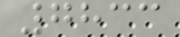7833
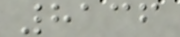8136
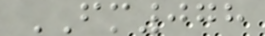FM078
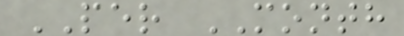PER MONTH
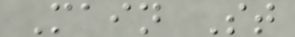Main St
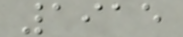1915
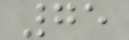75
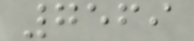7569
